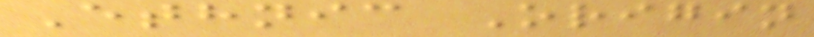Ethnic Origin
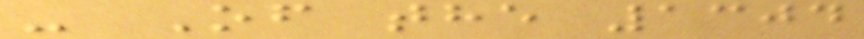- Of the 1304
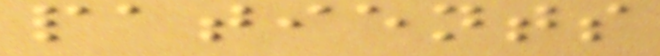patients
